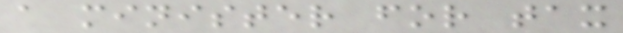a minister for tax
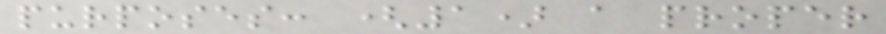purposes: (1) a proper
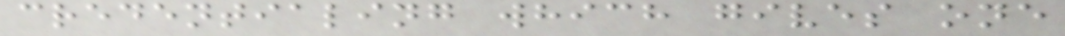credentialing which gives one
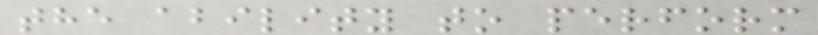the ability to perform
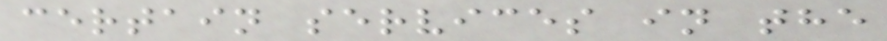certain services in the
